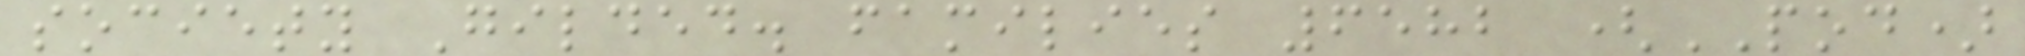society Gilded. families 6582 (POD)
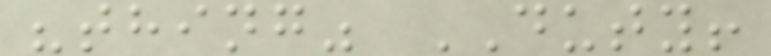"thing" DUTY!
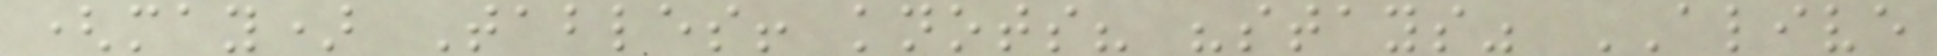(may) Tables! knots? "stays" ALIVE
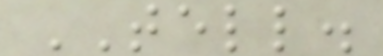TELL.
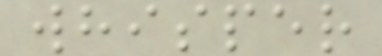whisper
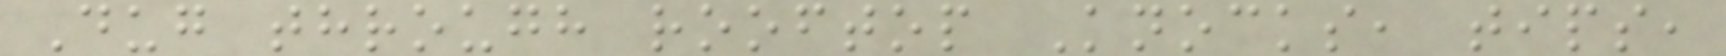Dug through rooftop Knocks, tips,
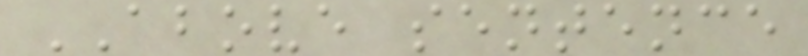ABOVE sentence
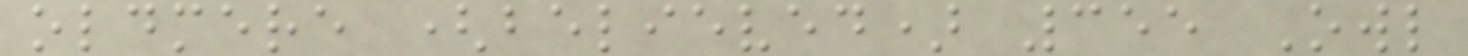oldmere (believed) 355 Owl
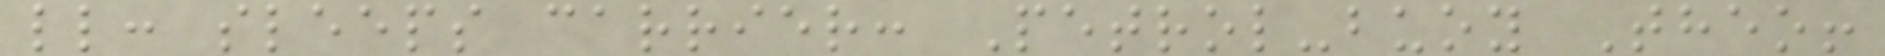ll: sleeps carrier: Petrol-buoy Theo!
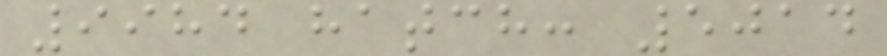9984 hatch: 5014
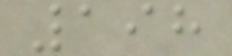198
